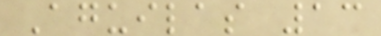Aguilas 13
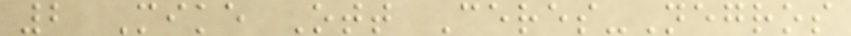2 Mike Ott Ceres-Negros
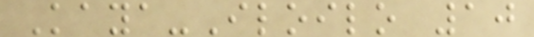Kaya-Iloilo 10
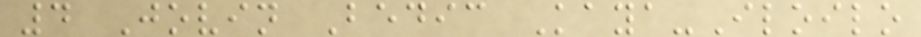4 Jovin Bedic Kaya-Iloilo
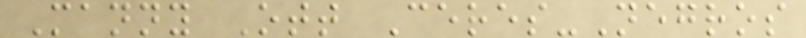Manny Ott Ceres-Negros
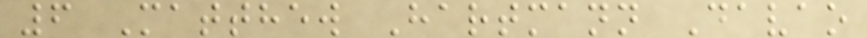6 Matthew Hartmann Davao
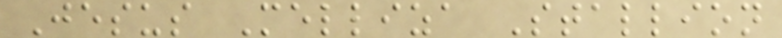Jesus Melliza Stallion
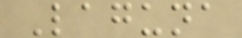Laguna
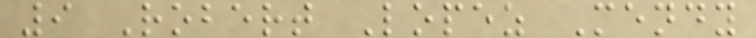9 Robert Lopez Mendy
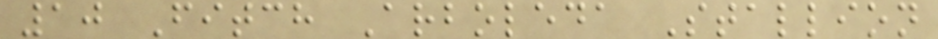10 Fitch Arboleda Stallion
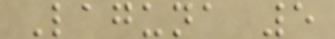Laguna 5
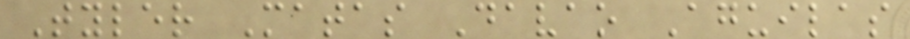Tyler Matas Davao Aguilas
